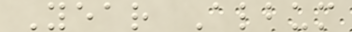Year Album
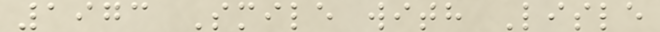1973 Smile with Lisle
